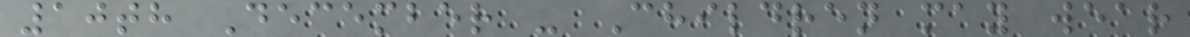10th December - Children may wear
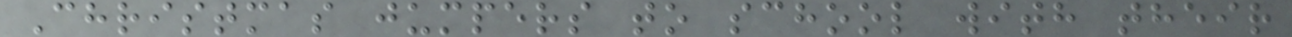Christmas jumpers to school with their
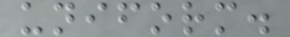uniform.
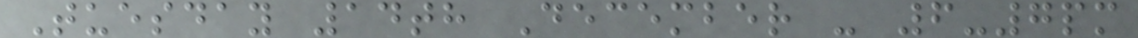Tuesday 14th December - 6-7pm
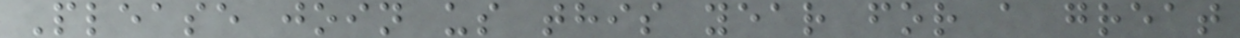Please join us this year for a great
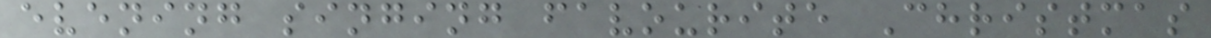evening singing favourite Christmas
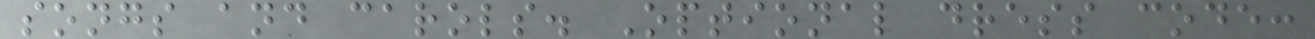songs and carols. Optional dress code:
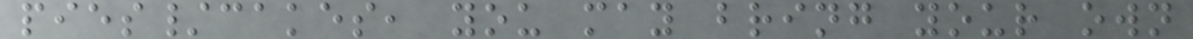pies/cakes, you may bring your own
